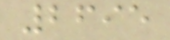2695
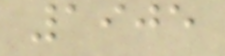1905
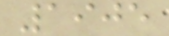1905
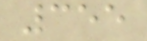355
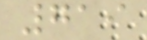719
